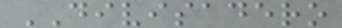DIVISADERO
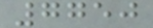7750
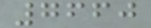7660
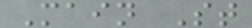Main St
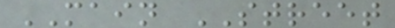MAIN STREET
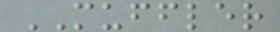MUFFLER
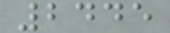2445
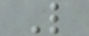L
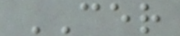CER
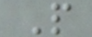P
